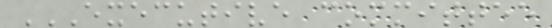EXECUTIVE COMMITTEE
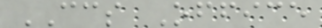CCS Office
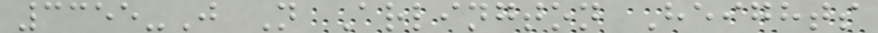3355-J N Arlington Heights
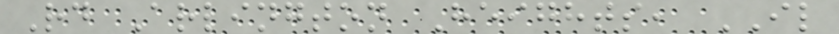Rd Arlington Heights, IL
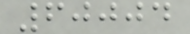60004
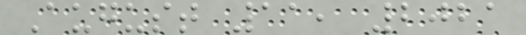August 11, 2021
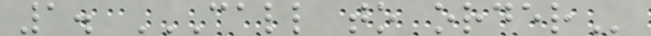1. CALL TO ORDER
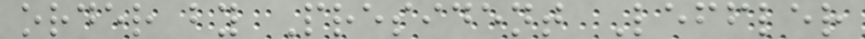order by President Leffler
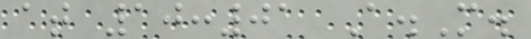at 10:01 A.M.
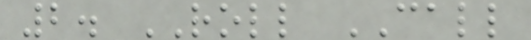2. ROLL CALL
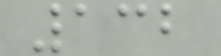132
